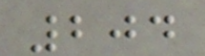204
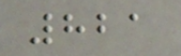821
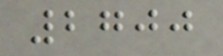2700
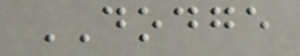DODGE
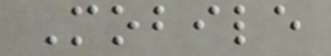Mobile
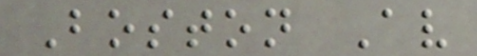Boston Av
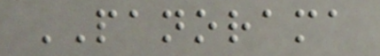PANORAMA
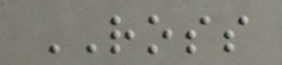ROSS
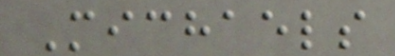Michaels
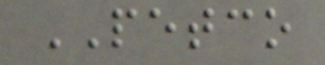PETCO
